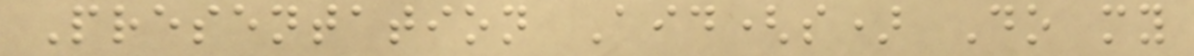Presentation Aid(s) Do my
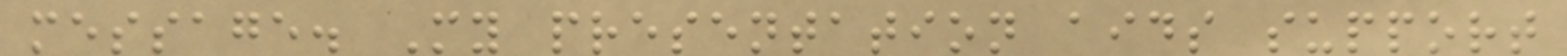message. My presentation aids support
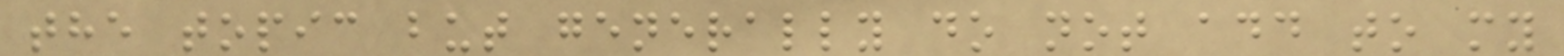the topic but generally do not add to my
